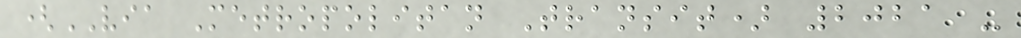(VIA Metropolitan Transit) 2021 -
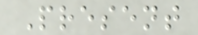Present
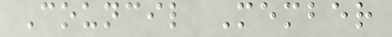Council Member
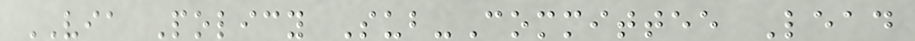VIA Policy Sub-Committee Lead
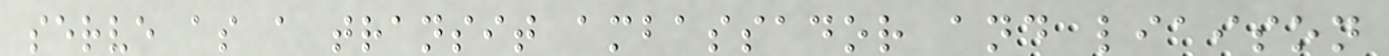serve as a transit ambassador and liaison
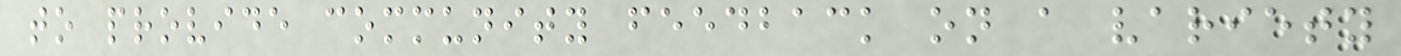to provide community feedback on a variety
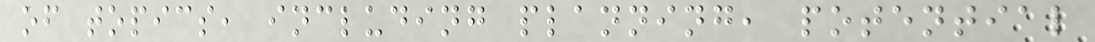of topics, including planning, potential
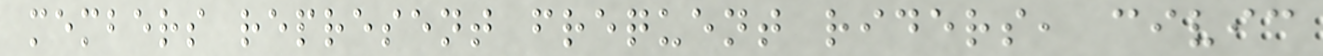members represent frequent riders, civic
